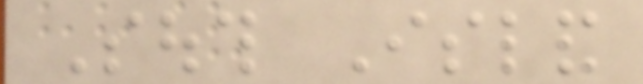South Island
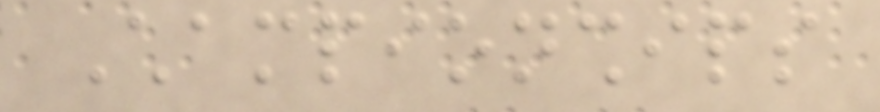Championships
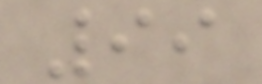99
